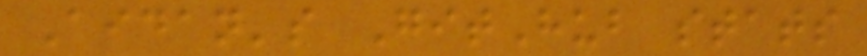Aidan's GitHub stats
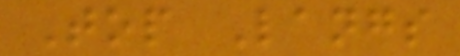Top Langs
